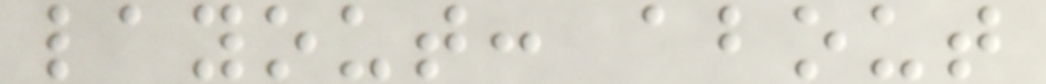layout: about
